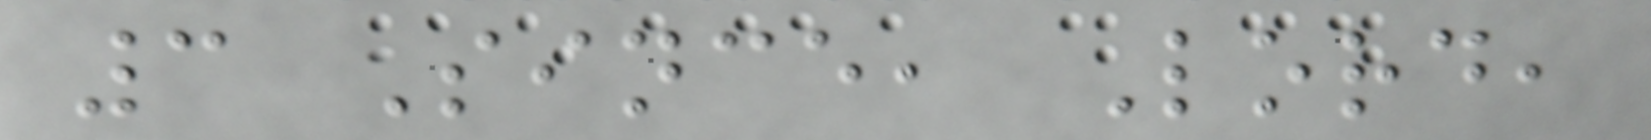3 Since, Lord,
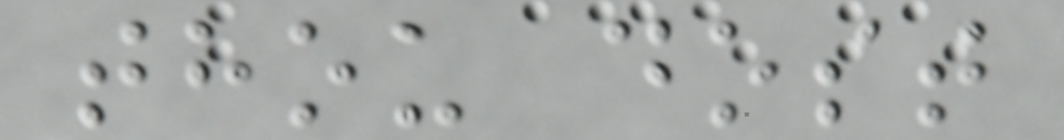thou dost
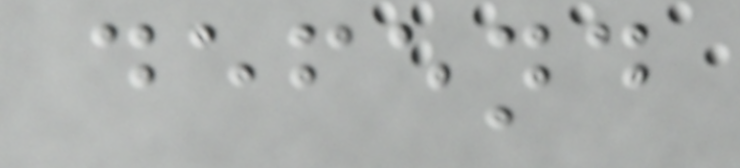defend
